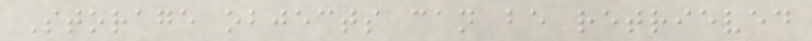Storage objects can be retrieved
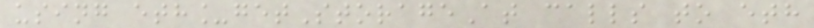using eth_getStorageAt calls to eth
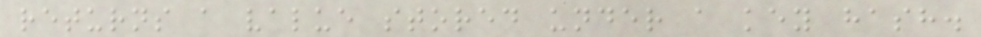returns a value stored under a key hash.
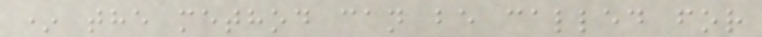* the method can be called for
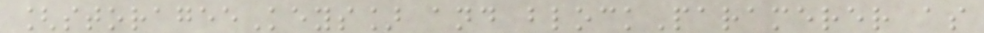[storageeKeys] and blockParamerer as
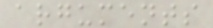arguments
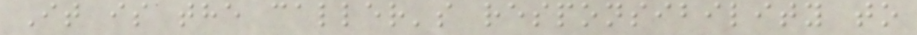It is the caller's responsibility to
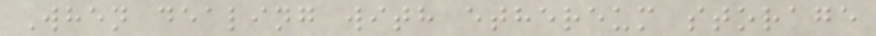When dealing with ethereum storage
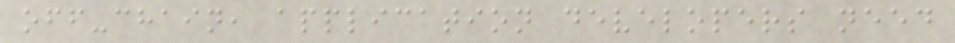off-chain, application developers need
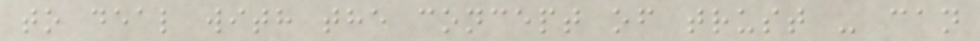to deal with the concept of trust - can
